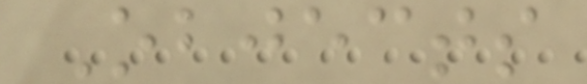Objects
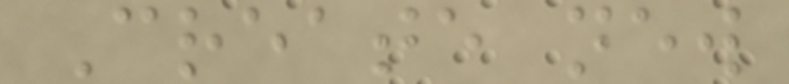Create new
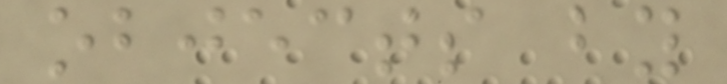objects by
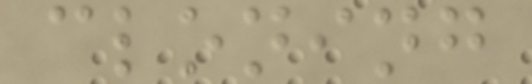cloning
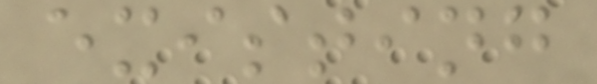existing
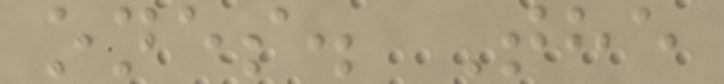ones. The
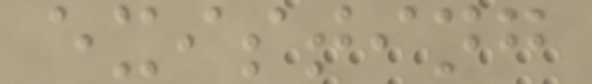existing
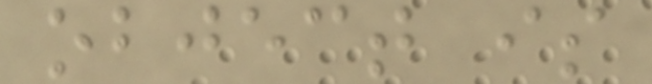object is
